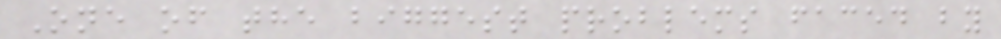One of the biggest problems faced by
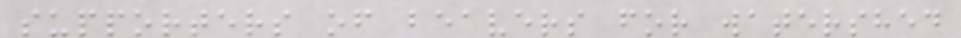supporters of beavers for watershed
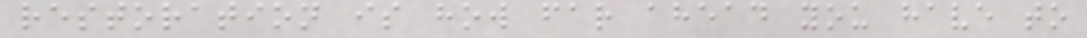restoration is how far ahead you have to
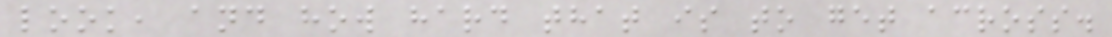look, and how hard that is to get across.
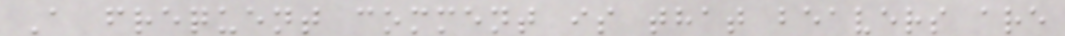A frequent comment is that beavers are
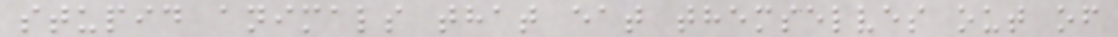stupid animals that eat themselves out of
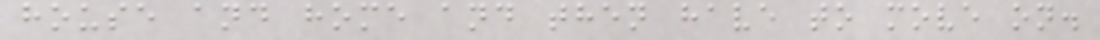house and home and then have to move on.
